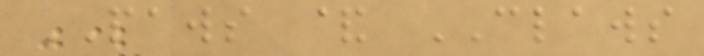PAWS & CLAWS
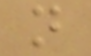n
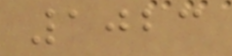1023
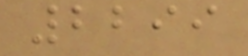2299
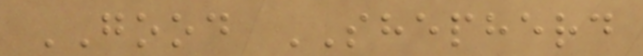GOOD SHEPHERD
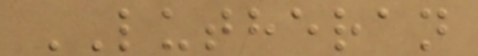LUTHERAN
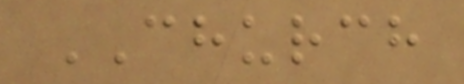CHURCH
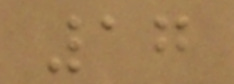17
